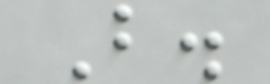B.
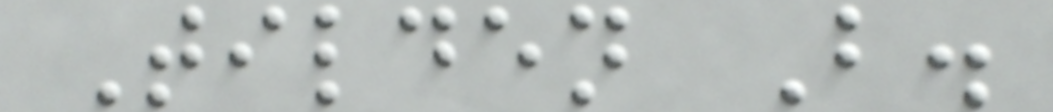Tilden B.
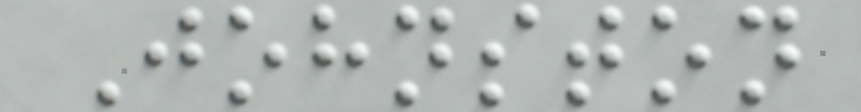Johnston
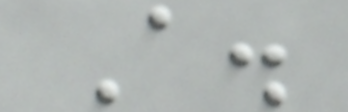A.
